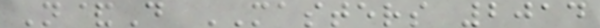N&D MASTERS 2014
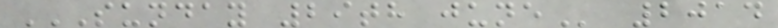SUNDAY 29TH JUNE 2014
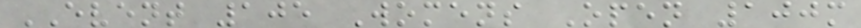EVENT 105 Womens Open 100m
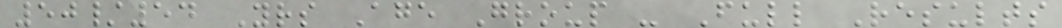50/54 Yrs Age Group - Full Results
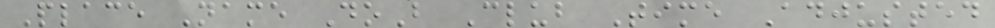Place Name DoB Club Time Adjusted
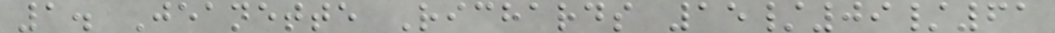1. Jeanette Richards 15/09/61
